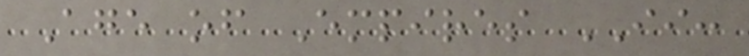Age of Empires II:
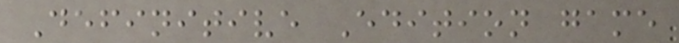Definitive Edition game
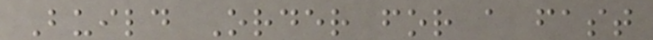Build Order for a fast
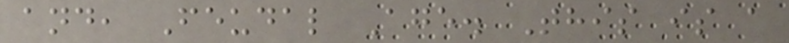and, Feudal Age. This is a
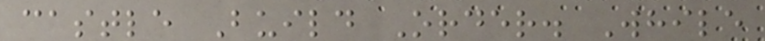castle Build Order. While
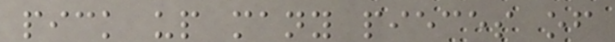pick up many pieces of
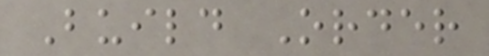Build Order
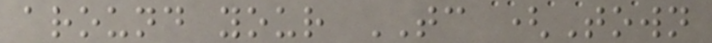around your TC (Town
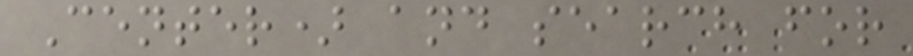Center) and search for
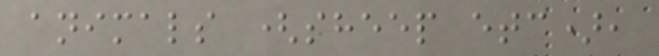animals (sheep etc),
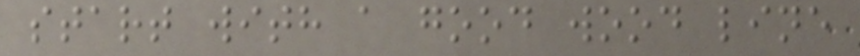start with a good wood line
